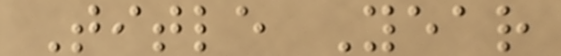Title Year
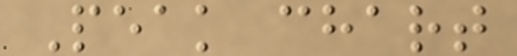Peak chart
